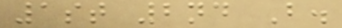1st 2nd B.
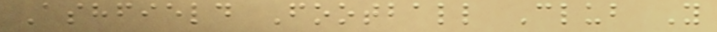Ashfield Football Club Y
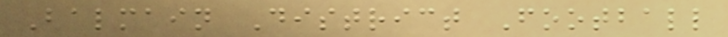Balmain District Football
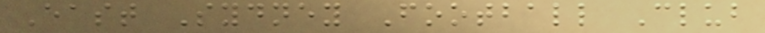East Sydney Football Club
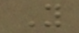Y
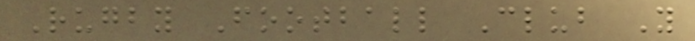Rugby Football Club Y
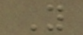Y
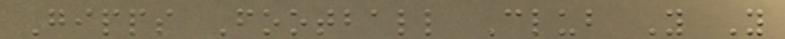Gipps Football Club Y Y
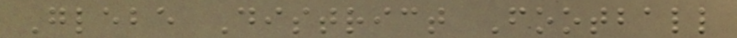Glebe District Football
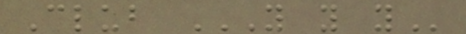Club Y Y Y
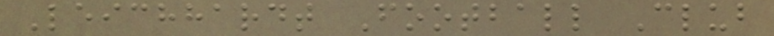Leichhardt Football Club
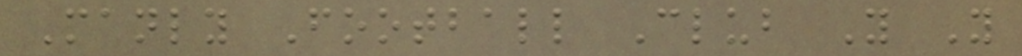Manly Football Club Y Y
